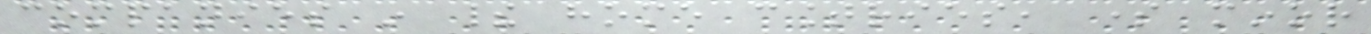companies in their home countries, some minor
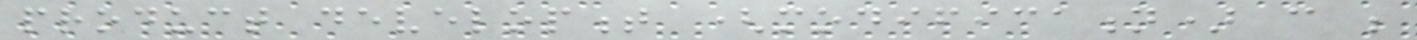product development (modification) can be
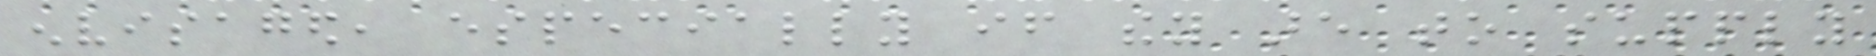envisaged, especially if they are to supply
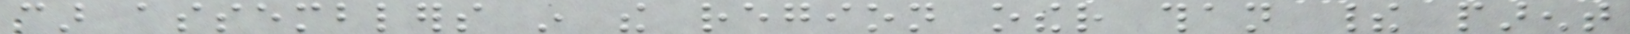car assemblers in the region other than their parent
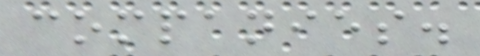companies.
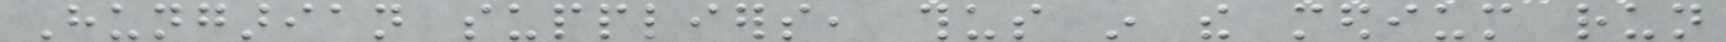Hungarian suppliers, thus in the medium run
